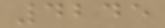4245
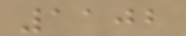1102
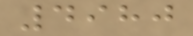4980
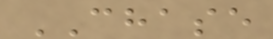CHASE
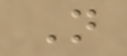N
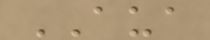AUA
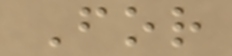For
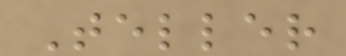Teller
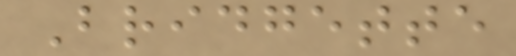Bridgette
